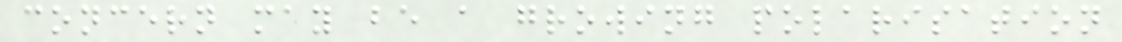concern may be a growing polarisation
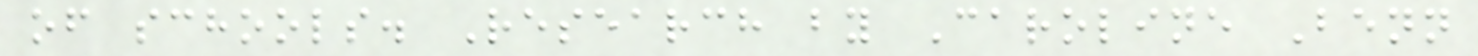of schools. Research by Caroline Benn
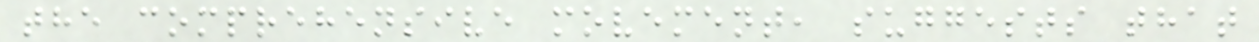the comprehensive movement, suggests that
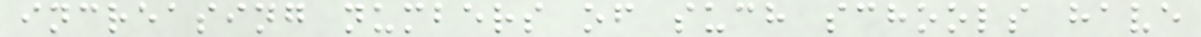increasing numbers of such schools have
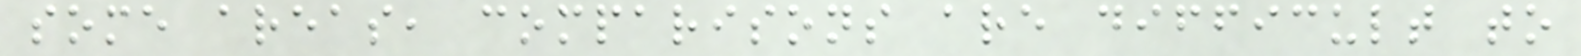some areas, comparisons are difficult to
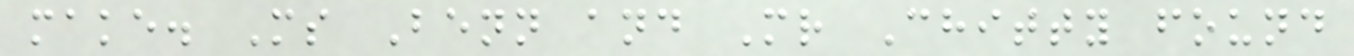make. Ms Benn and Mr Chitty found
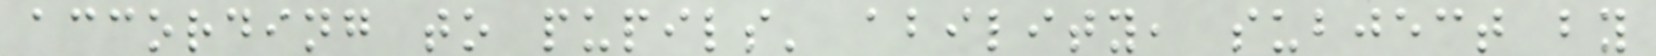according to pupils' ability, subject by
